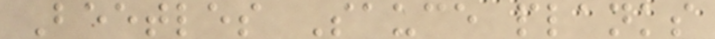Beetles Sauce planks
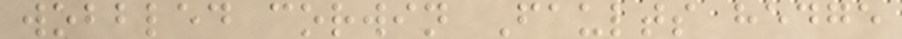wobbled corwin Faults hedge
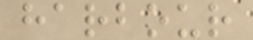harbour
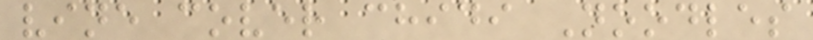vine cover chidi Noodles
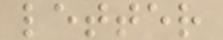letter
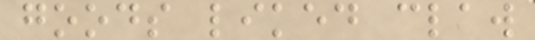goods liked claw
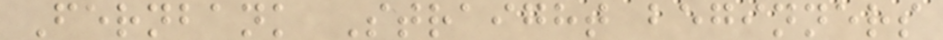Fernbank Straight beginners
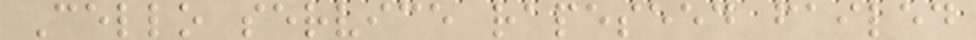Cello service rapeseed failed
